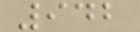942
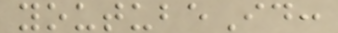youtubeId:
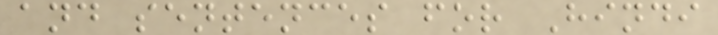and sentences for Hindi
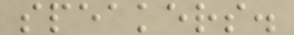speakers.
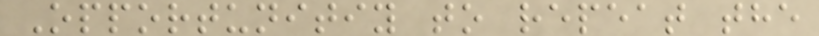Opportunitiy to repeat the
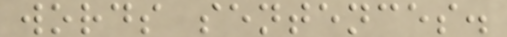words sentences.
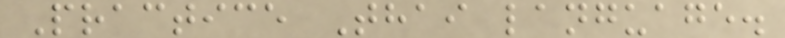Practice Thai language.
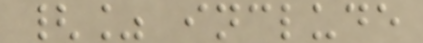{% include
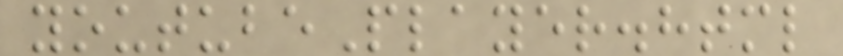youtubePlayer.html
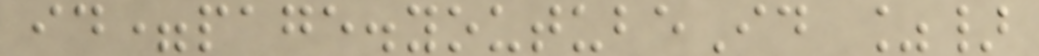id=page.youtubeId %}
